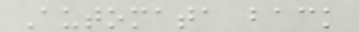Automata back
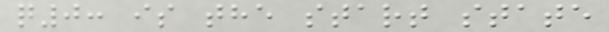q0: is the start state
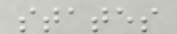states
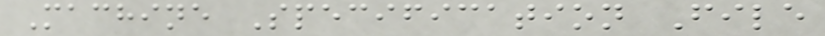Machine Specification File
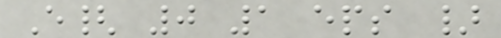E{ 0 1 eps }
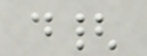d{
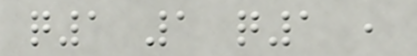q1 1 q1 ,
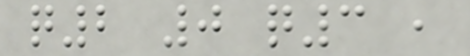q2 0 q3 ,
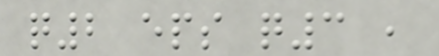q2 eps q3 ,
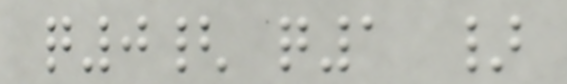q0{ q1 }
